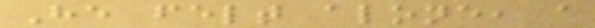He felt alone, a
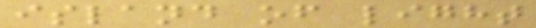island of light
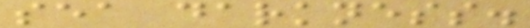sea darkness.
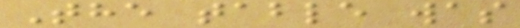The table was
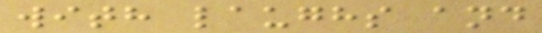with laughs and
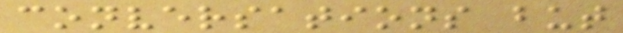conversations but
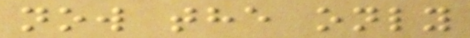now the only
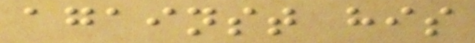against his
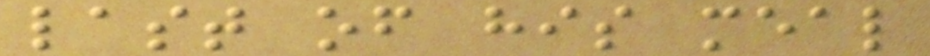last of his meal
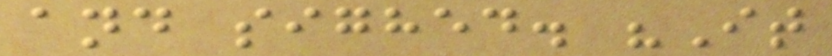and sighed. "It
